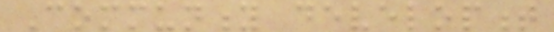Community development
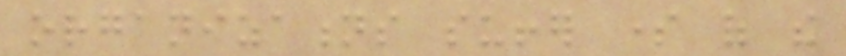organizations suffer some of the
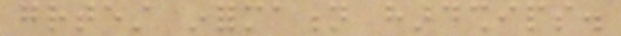greatest information hardships.
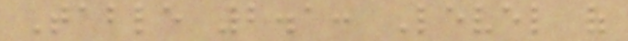Table 2.1: Level of
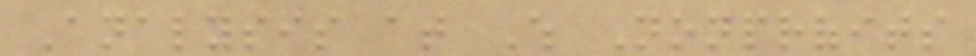Analysis at Which Nonprofits
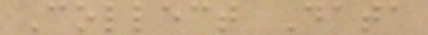Collect Data
